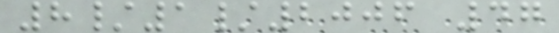8/1/2006 47
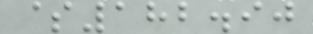$182.90
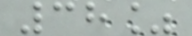38%
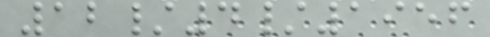12/4/1956
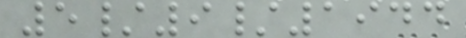5/9/1944
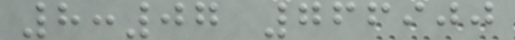8:07 766900
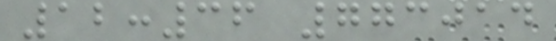12:36 773014
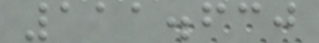111.630
